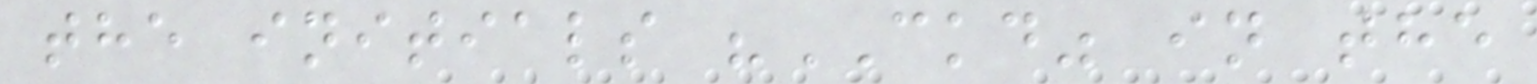the initials "CKD" in the
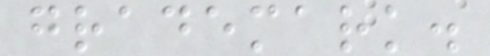grademark.
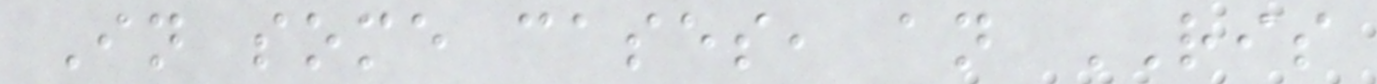In some cases, an RIS
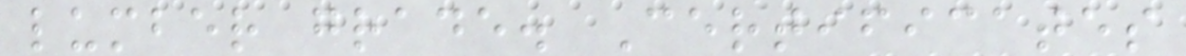lumber grade. Certificates
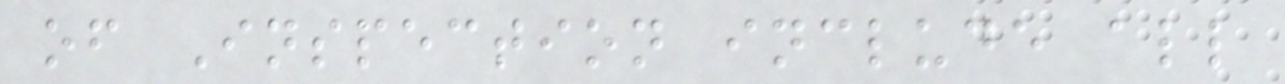of Inspection include all
